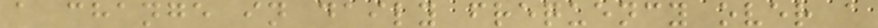a change in daily frequency over a
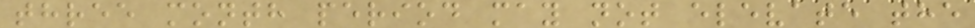three month period may not elevate the
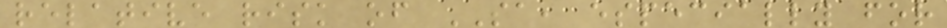relative risk of SA, especially for
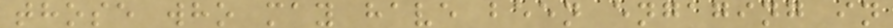those who may have been engaging in
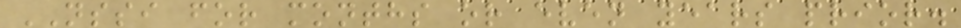NSSI for months or even years prior.
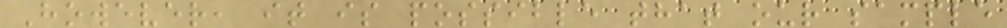However, it is possible that our sample
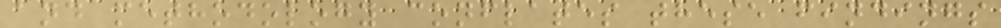and methodology conflates these findings
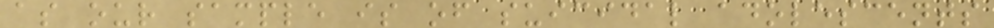as our sample is of suicidal adolescents
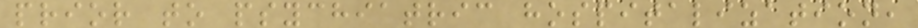prior to psychiatric hospitalization,
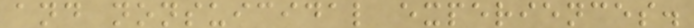and nonsuicidal experiences.
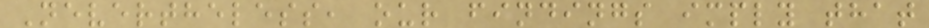Nevertheless, our findings imply that
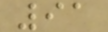91
